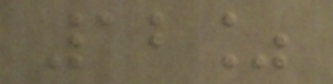12%
